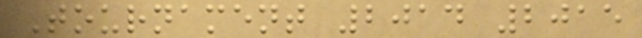Tournament 2014 2015
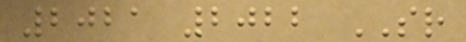2021 2022 SR
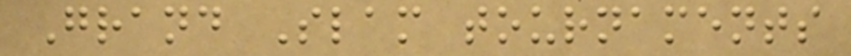Grand Slam tournaments
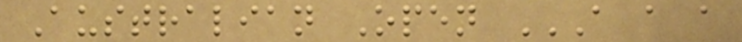Australian Open A A A
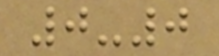0-0
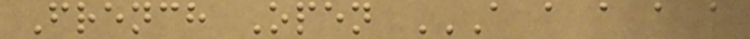French Open A A A A A
